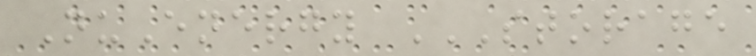NuEnergy STORAGE
